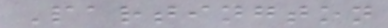Partington
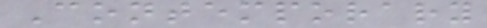Contemporary
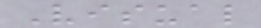Visual
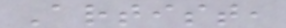Artist,
